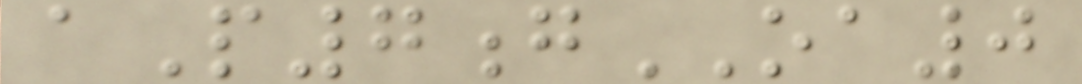aP7gOA0
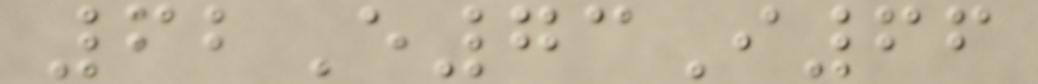62E73I66
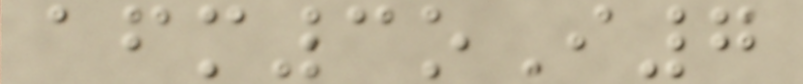afm3oI7
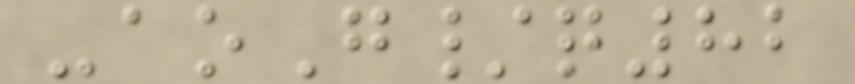-aoG/q82
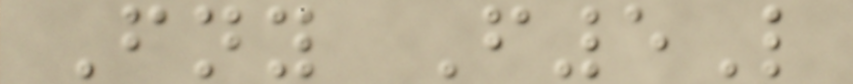Fny F5L
